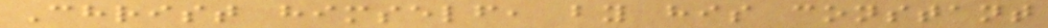Christ himself, by his constant
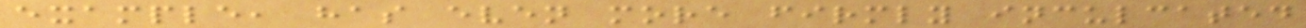example, has even more firmly inculcated
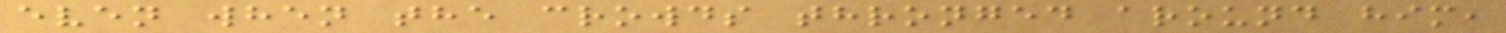even when the crowds thronged around him,
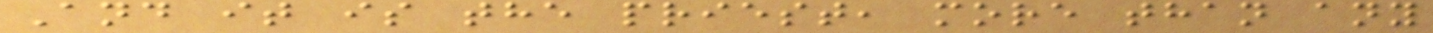And it is the priest, more than any
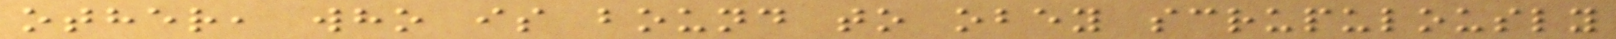other, who is bound to obey scrupulously
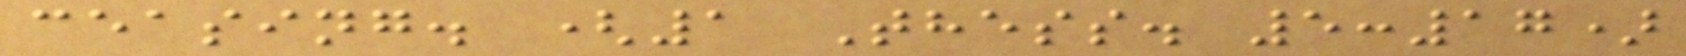ceasing. (1 Thess. 5:17)
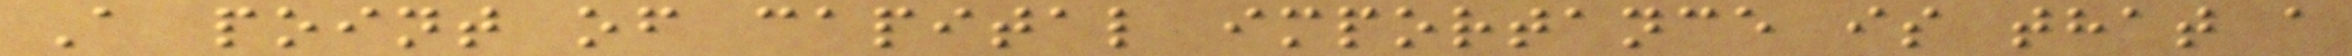A point of capital importance is that a
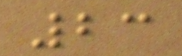23
